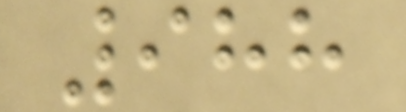988
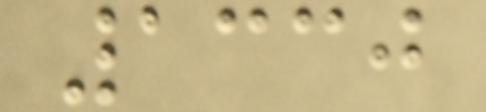1330
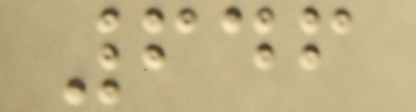646
